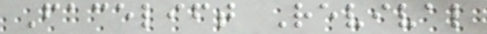Facelift Revival
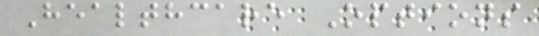Healthcare Options
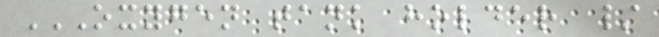OXYGEN TANK HOLDER /
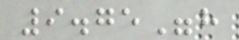9.75"h
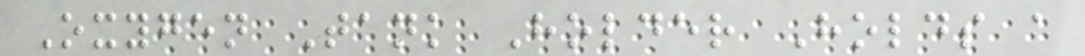Oxygen Tank Holder Holds a
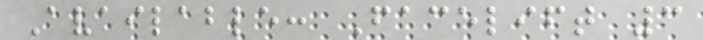Available: Facelift 3
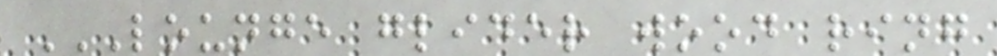LOUNGE GLIDER WOOD RING
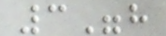3"h
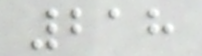218
